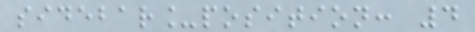sidebar_position: 4
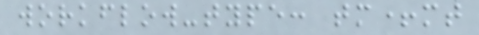workflow-type: tm+mt
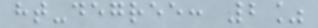ht-degree: 2%
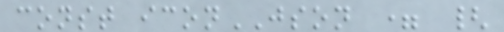const iconJSON = {
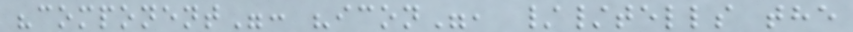"component": "icon", //tells the
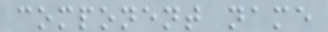component name
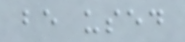be used
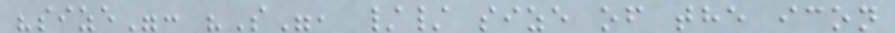"size": "S", // size of the icon
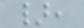},
